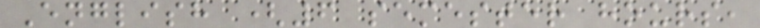English (6 semester hours,
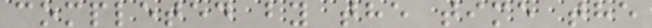completed by the time the
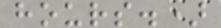hours.)
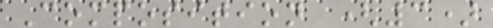Composition (3)
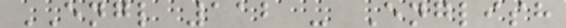ENGL 112 - English
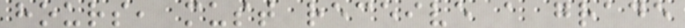hours, must receive a grade
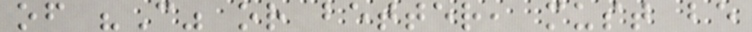of "C" or better, must be
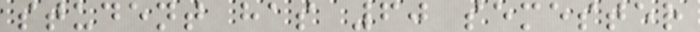student has 60 semester
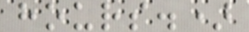hours.)
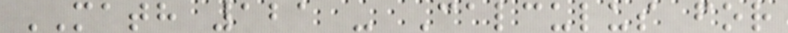MATH 121 - Calculus for
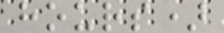hours)
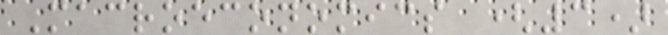Macroeconomics (3)
